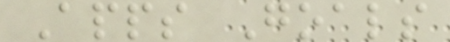Apps Goals
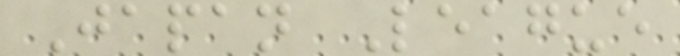Japan League
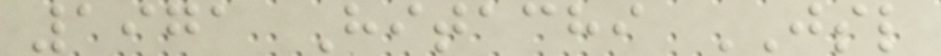1971 Hitachi JSL
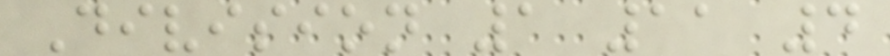Division 1 11 4
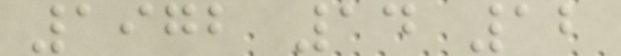1972 14 12
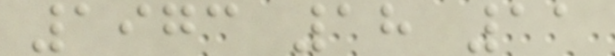1973 18 11
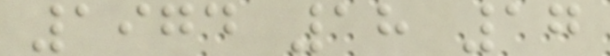1974 18 17
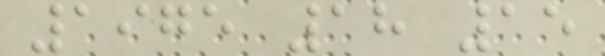1975 18 15
